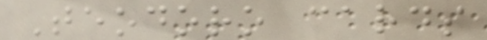Teodoro cards
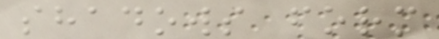shadows form
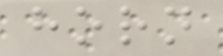horn
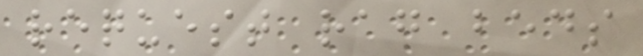request rag beds
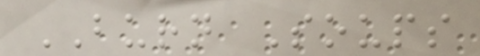BURN Soups
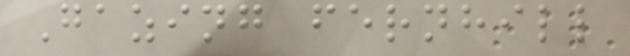Gazing fernhill
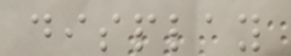display
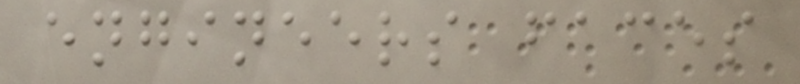engineers faces
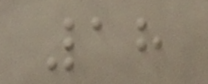18
